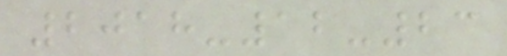2018-12-23
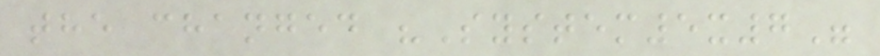the changed "System5x7"
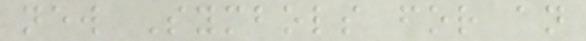new Symbols for an
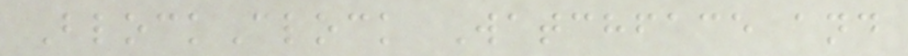BlockClock Watchface and
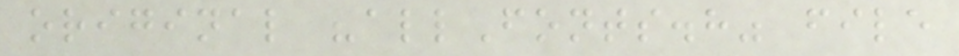original "allFonts.h" file
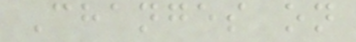Changes on
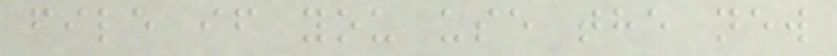file if you use the new
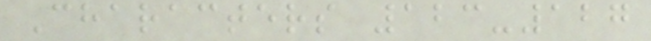Characters 123-127
